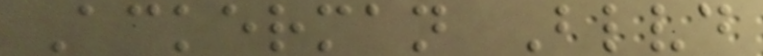Ackerman Blvd
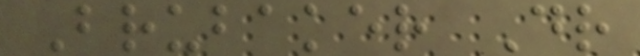Brubaker Dr
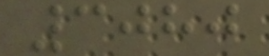3080
